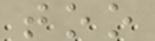too
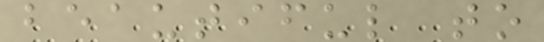beautiful to
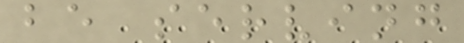be serving
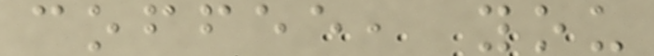coffee, you
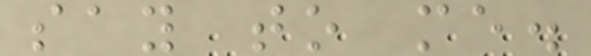say to me.
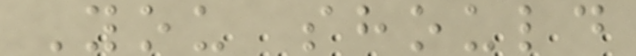You should
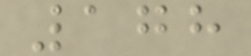178
